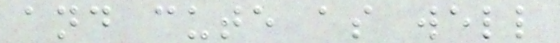and cute as well
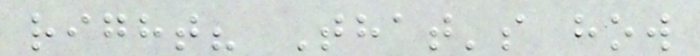right? That's how
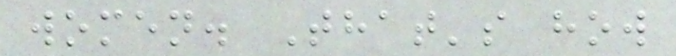women. That's how
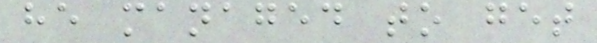he managed to get
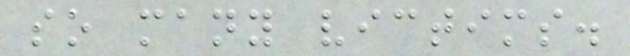so many victims.
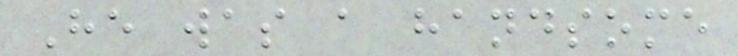He was a handsome
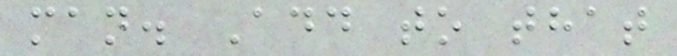man. Add to that
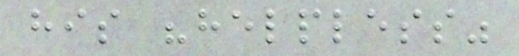his "helpless"
